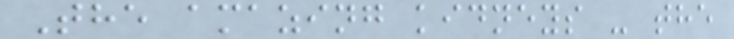The amazing kidneys - the
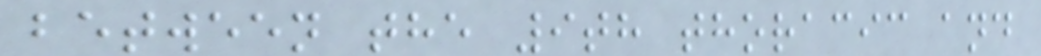between the 9th thoracic and
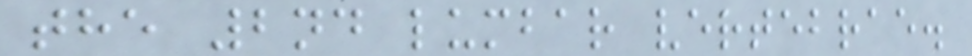the 2nd lumbar vertebrae.
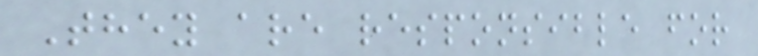They are responsible for
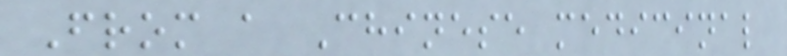From a Chinese medicinal
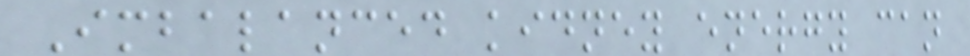Imbalanced kidney energy can
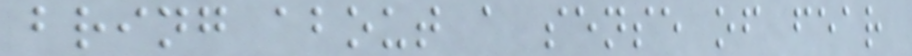bring about a sense of fear
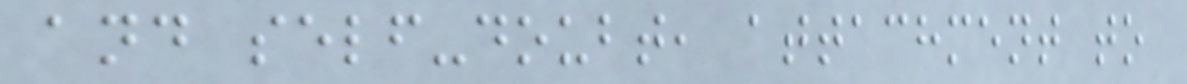and self-doubt, attachment to
